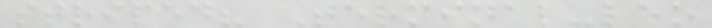striped? Terminal-leo
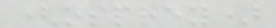(osprey)
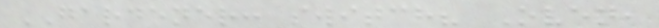GARDENER: switch? Oven,
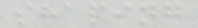shaping
